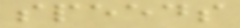speeds
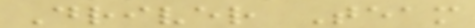Driver Team
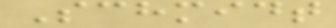Schmidt
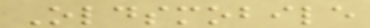Oldsmobile
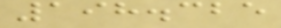198.325
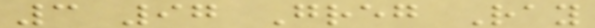3 97 Greg Ray
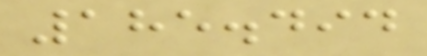185.494
